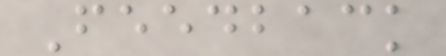Feedback
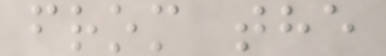from the
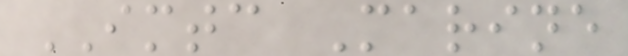IMTC Marine
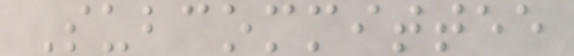Subcommittee
